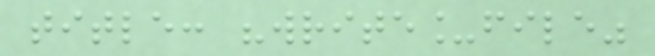title: "write_file"
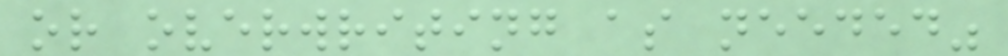or overwriting as needed"
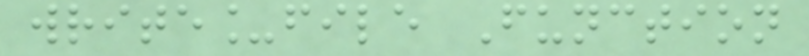write_file Function
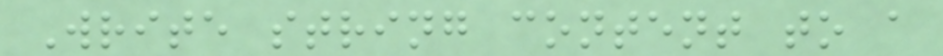Write string content to a
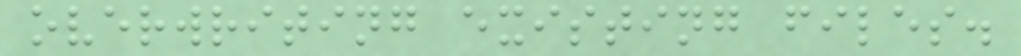overwriting existing files.
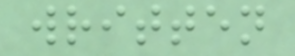written
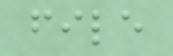file
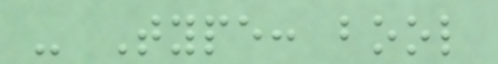- Type: bool
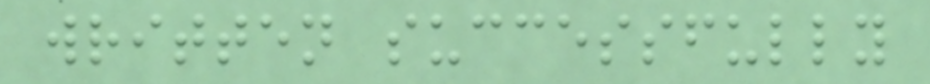written successfully
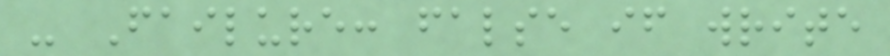- Failure: false if write
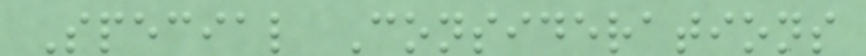Special Considerations
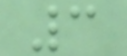3
